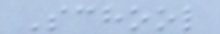School
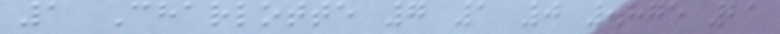1 Charlotte 7 1 0 .875 21
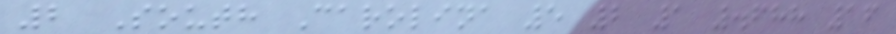2 South Carolina 5 2 1 .688 16
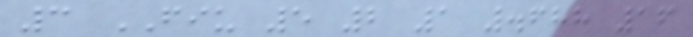3 FIU 5 2 1 .688 16
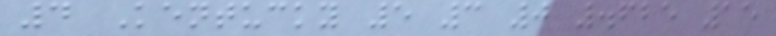4 Kentucky 5 3 0 .625 15
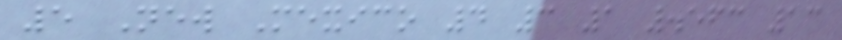5 New Mexico 4 3 1 .563 13
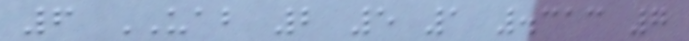6 UAB 2 5 1 .313 7
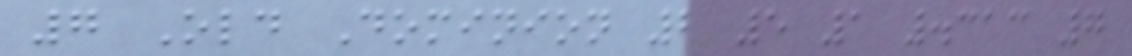7 Old Dominion 2 5 1 .313 7
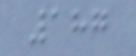187
